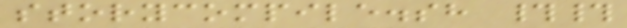storycompile.sh ##
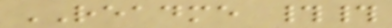README ##
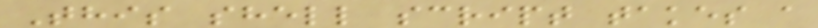This shell script takes a
